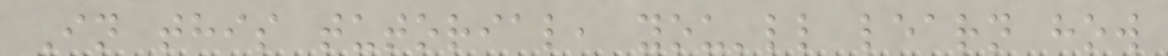In this tutorial, you'll learn how
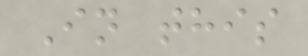In this
